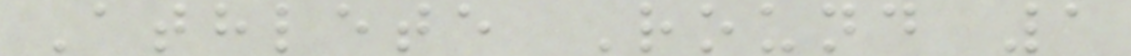Athlete Round 1
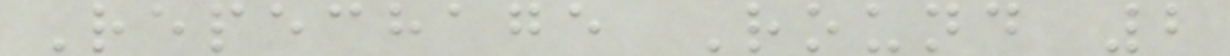Repechage Round 2
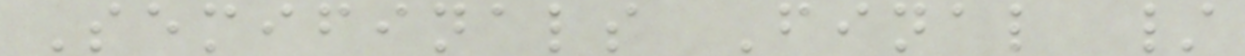Semifinals Final /
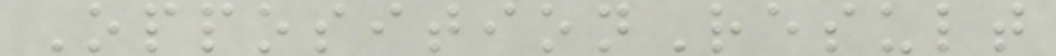OppositionResult
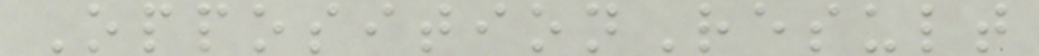OppositionResult
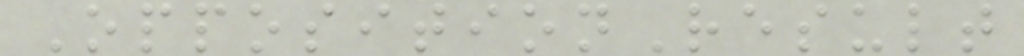OppositionResult
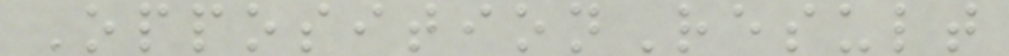OppositionResult
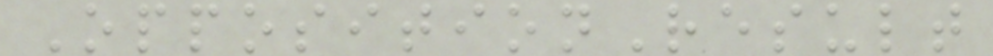OppositionResult
